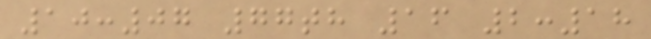10:07 77th 16 2:18
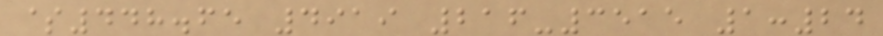$448.65 4919 216-3515 1:24
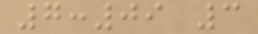7:09 3
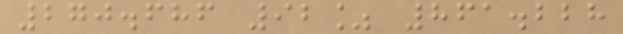270.686 92% 861.228
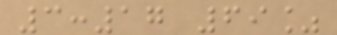3:17 69%
